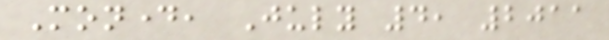Monday, July 4, 2011
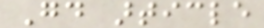Good article
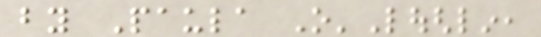by Paula O'Loughlin,
